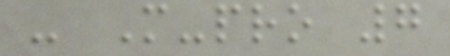- M-pro 7
